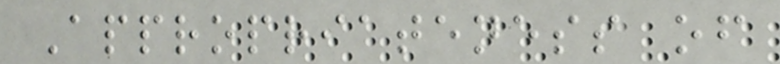Appropriateness of
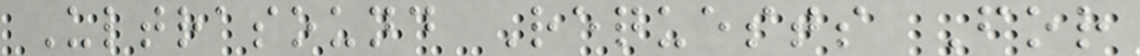Ultrasound Requests For
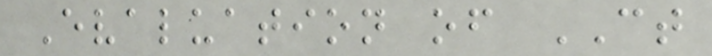Evaluation of CT
